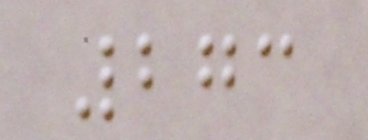273
